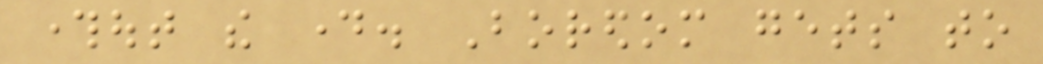throughout the day. Boredom gets to
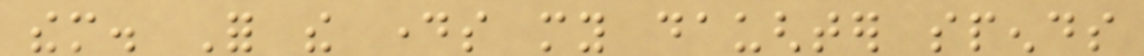them. For the days my daughter spends
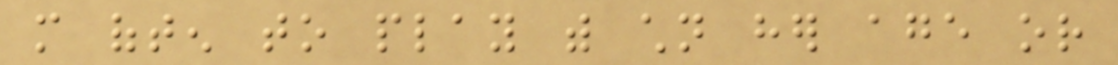more often to play with children her age or
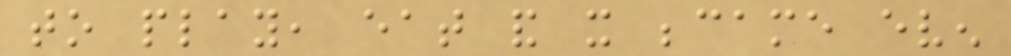to play, eat and it became even
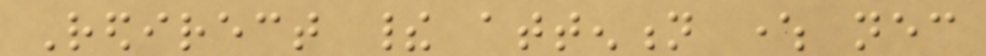Redirect their attention where necessary
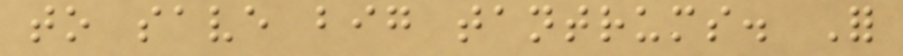to save big tantrums. For
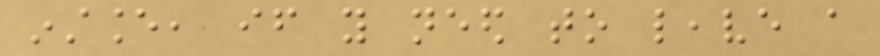instance, if you need to leave a
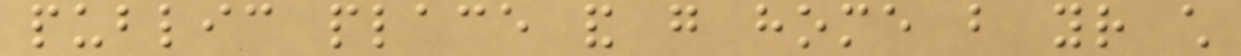public place and go home but your child
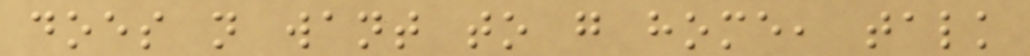does not want to go home, talk
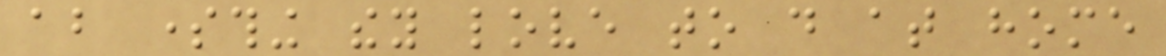about something they love to do at home
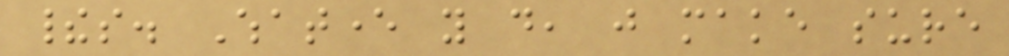theirs. Whatever you do, just make sure
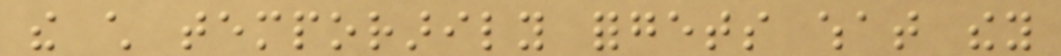the child temporarily forgets what they
